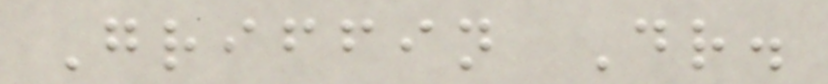Griffin Dr.
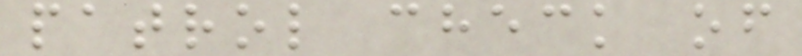patrol check of
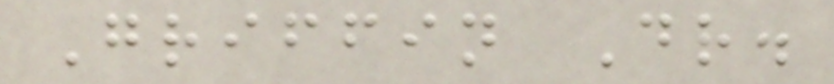Griffin Dr.
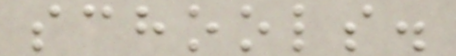schools.
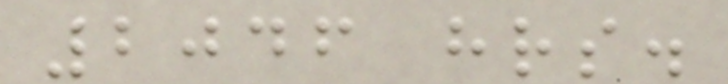2046 hrs.
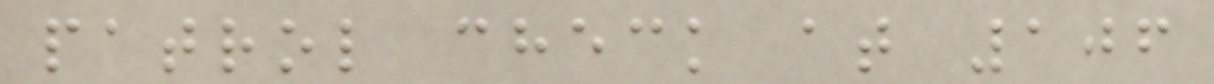patrol check at 106
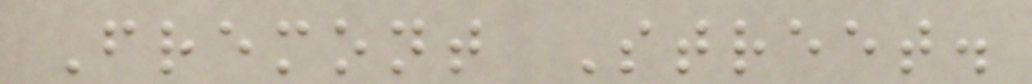Fremont Street.
